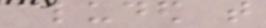cluded that
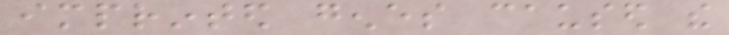imprinted genes caused the
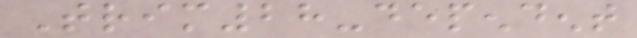Trim28-dependent
